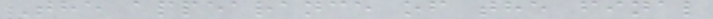The appearance of the final
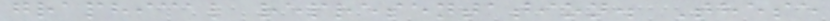graphical representation. These
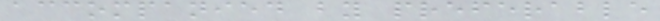accompanied by preferable
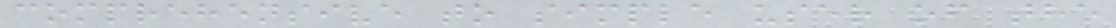comprehensive to simple user of the
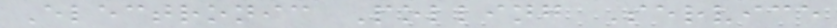Electronic Polling Service
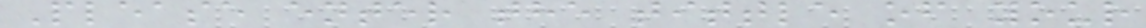Please enter the tittle of your
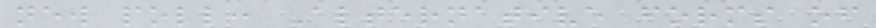new poll: Alternative forms of
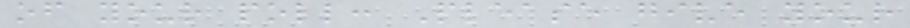of your poll: Please give your
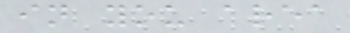in you area
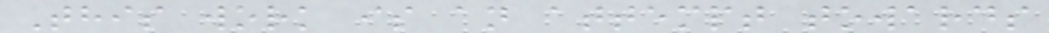This work is an attempt towards
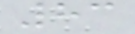83
